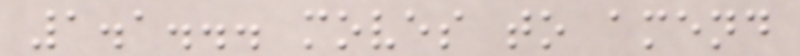1.1... moves to amend
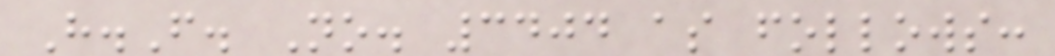H.F. No. 3404 as follows:
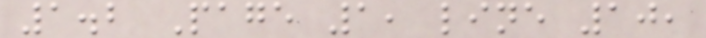1.2 Page 1, line 10,
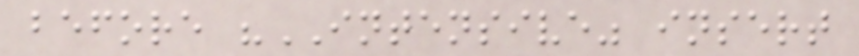before "INTENSIVE" insert
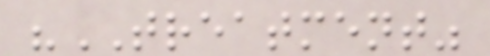"TREATMENT"
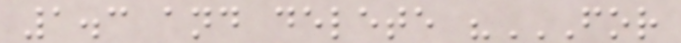1.3 and delete "FOR
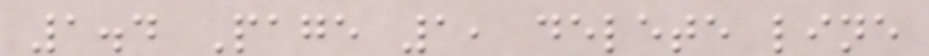1.4 Page 1, delete line
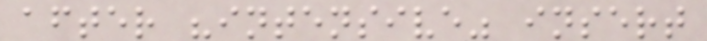after "intensive" insert
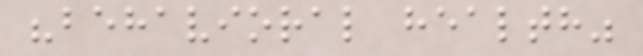"behavioral health"
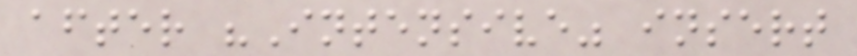after "Intensive" insert
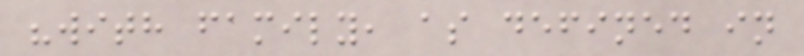"with family, as defined in
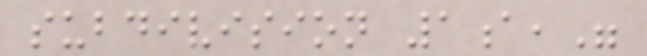subdivision 1a,"
